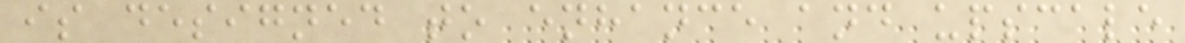is designed to enhance and upscale
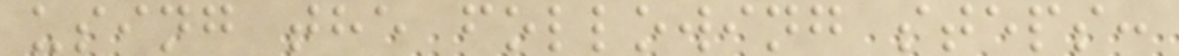using the following steps:
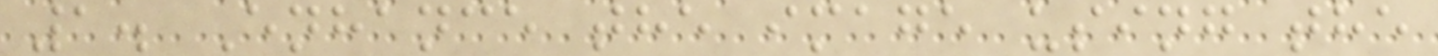1. Enhance the image using the
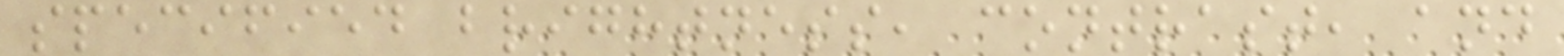specified brightness, contrast, and
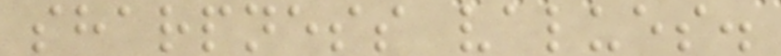sharpness values.
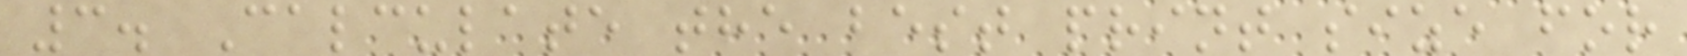3. Calculate the best print size for
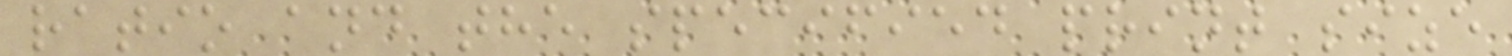ratio and the specified print size
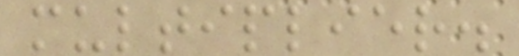multiplier.
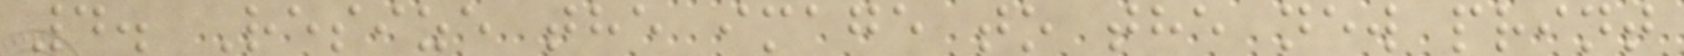4. Resize the image to the new print
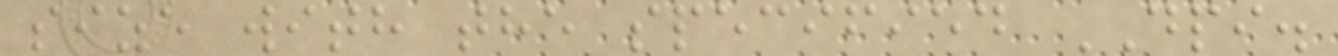size with the specified DPI.
